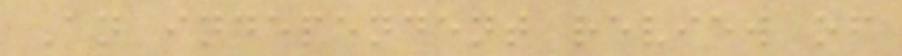An independent review of
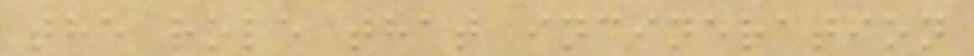the role that incineration
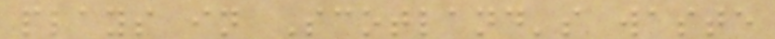plays in Scotland's waste
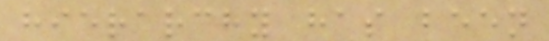hierarchy has been
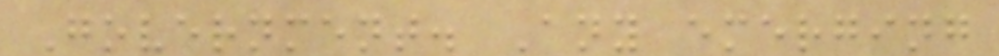Government. Any emerging
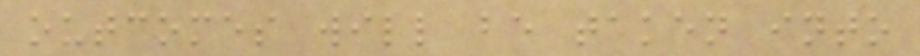outcomes will be taken into
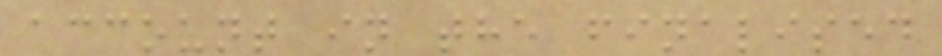account in the finalised
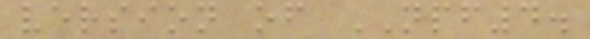version of NPF4.
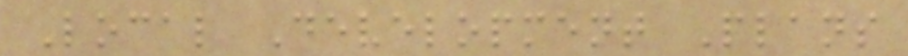Local Development Plans
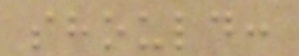should:
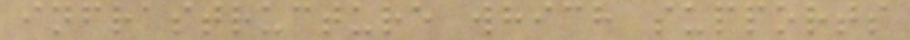infrastructure which supports
